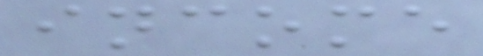income
